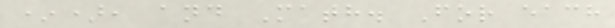*), and Math. For each
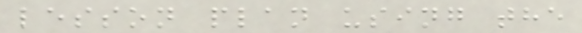lesson plan using the
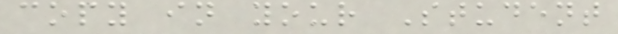copy in your Student
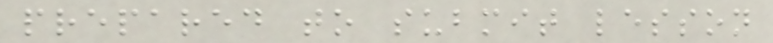prepared to submit lesson
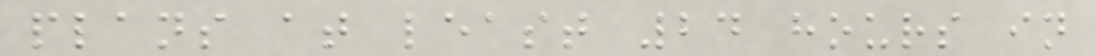plans at least 24 hours in
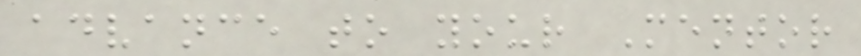advance to your Mentor
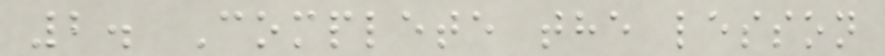2. Complete the lesson
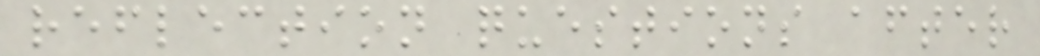reflection questions after
